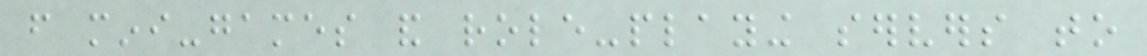from mini-games and role-playing servers to
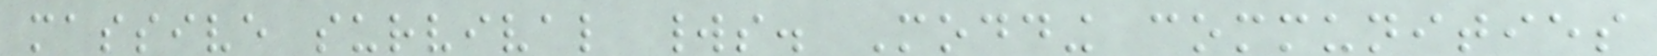massive survival worlds. Modding communities
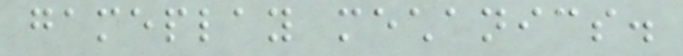gameplay mechanics.
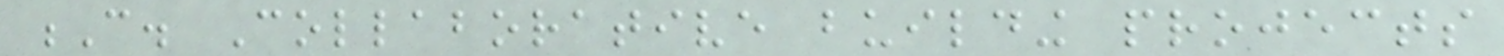C. Collaborative building projects
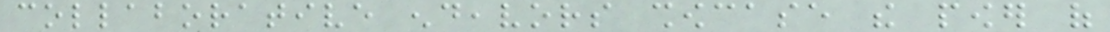collaborative endeavors showcase the power of
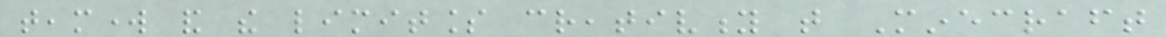teamwork and the limitless creativity that Minecraft
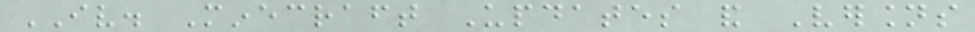IV. Minecraft Updates and Versions
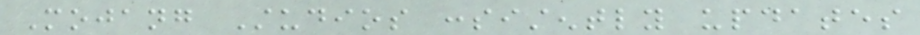Mojang Studios consistently updates
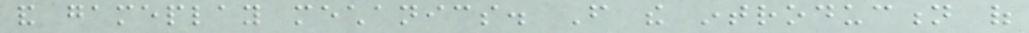and gameplay mechanics. From the introduction of
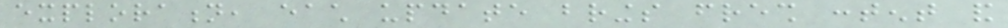exploration, each update brings fresh content and
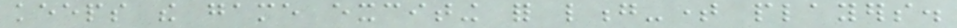keeps the game exciting for long-time players.
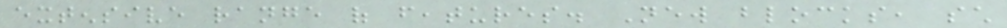extensive range of features. New blocks, such
